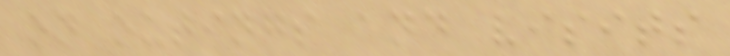on outings and visits
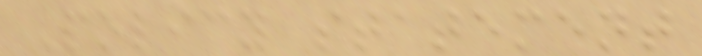Policy statement
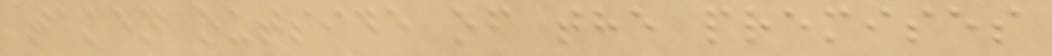taken outside of the premises
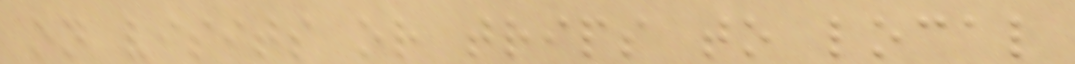on visits or trips to local
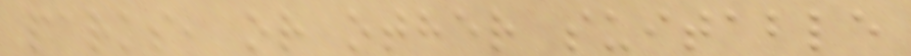parks, or other suitable
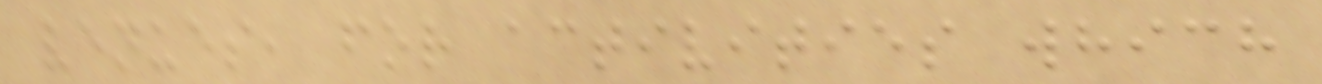venues, for activities which
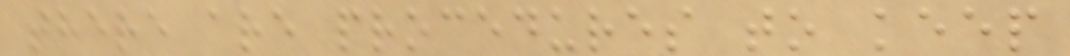there are procedures to keep
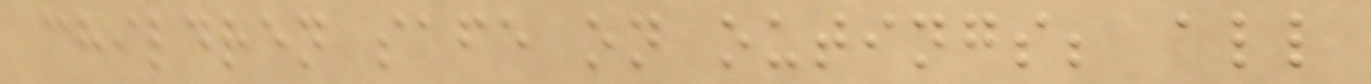children safe on outings; all
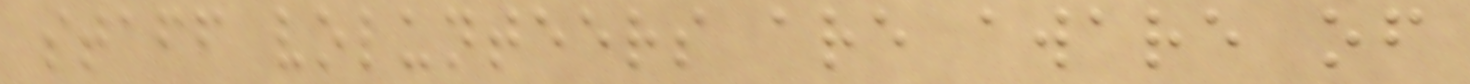staff volunteers are aware of
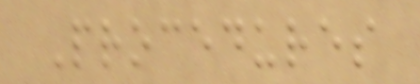Procedures
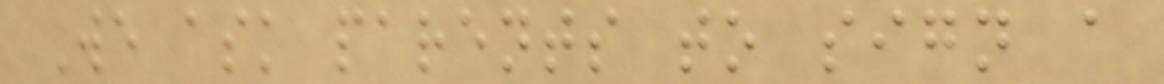We ask parents to sign a
